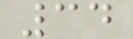34
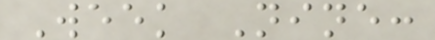Week Nine:
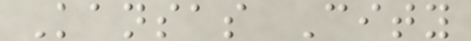Kansas City
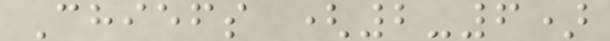Chiefs (2-6)
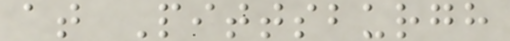at Pittsburgh
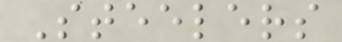Steelers
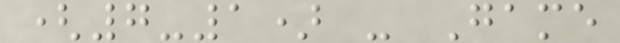(7-1) - Game
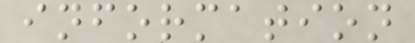information
